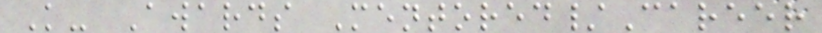K- Awards Mentored/Career
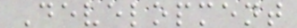Development
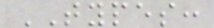TYPES:
